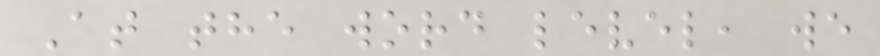At the word level, we
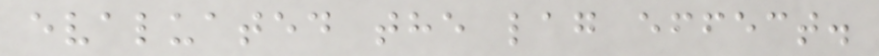evaluated the lag effect.
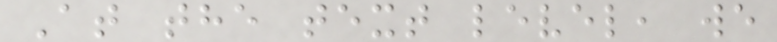At the text level, we
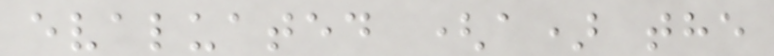evaluated (a) the
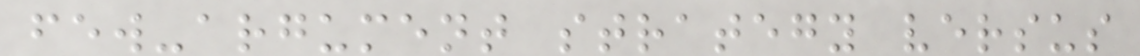few-argument strategy versus
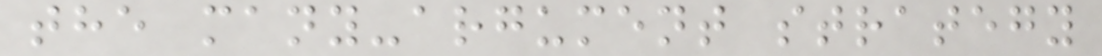the many-argument strategy
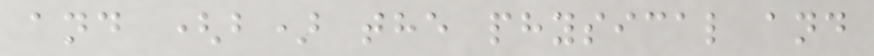and (b) the physical and
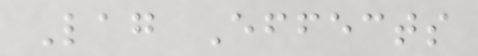Lag Effects
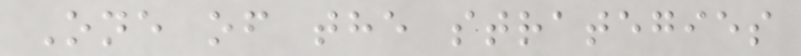One of the strategies
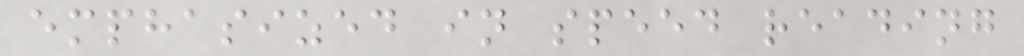emphasized in speed reading
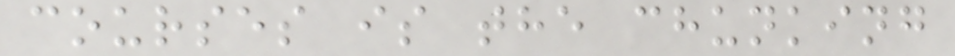courses is the chunking
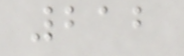212
